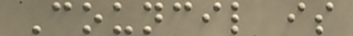Council is
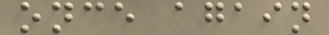once again
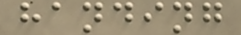handing
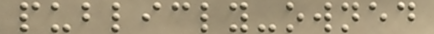publicly-owned
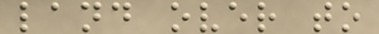land over to
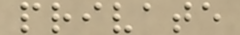private
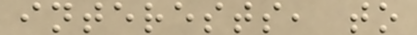interests, to
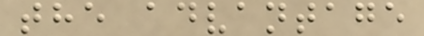the advantage
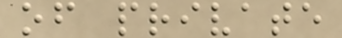of private
